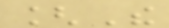[The
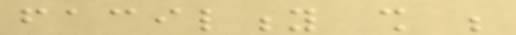facility shall be
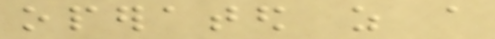operated as a
